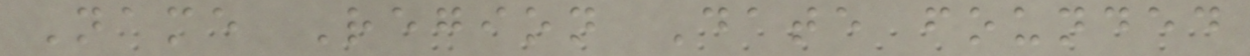Name Region Date founded
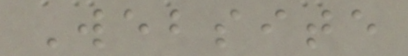Website
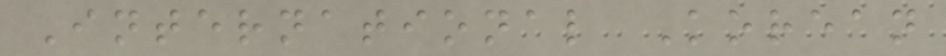International Korean
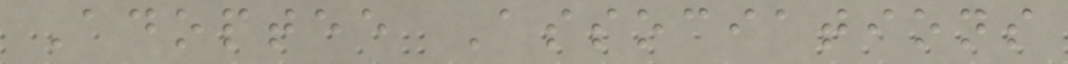Adoptee Associations
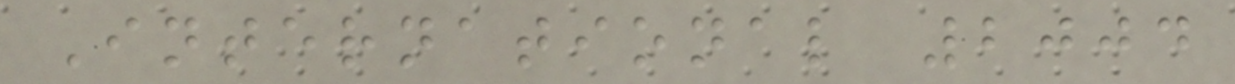International 2004
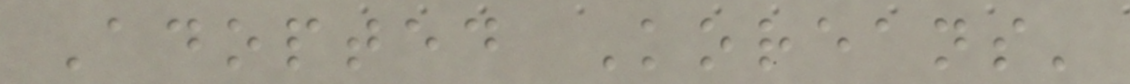Adopted Koreans'
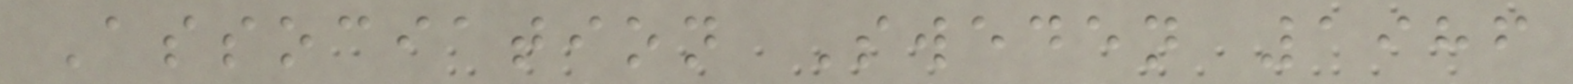Association Sweden 1986
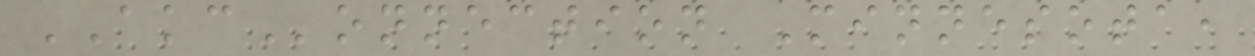AKConnection Minnesota,
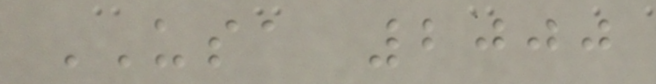USA 2000
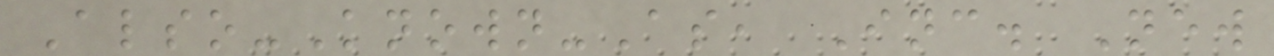Also-Known-As, Inc. New
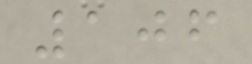106
